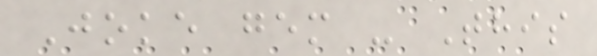Joke gem - This
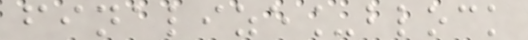finalize_block
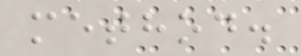method.
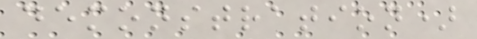demonstration)
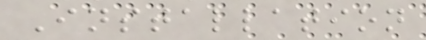Installation
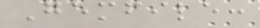Gemfile:
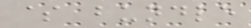$ bundle
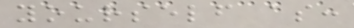yourself as:
